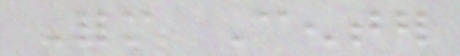Form Center
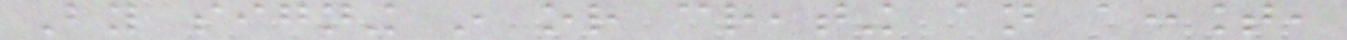By signing in or creating an account,
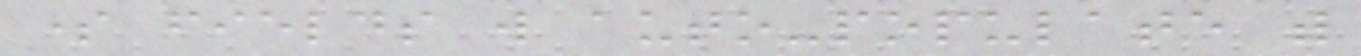some fields will auto-populate with
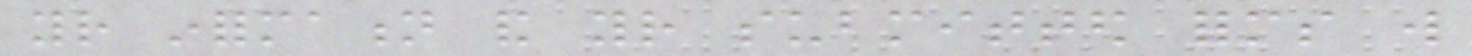your information and your submitted forms will
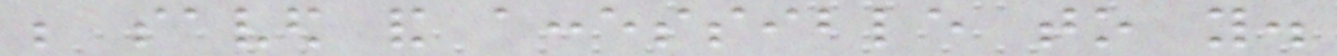be saved and accessible to you.
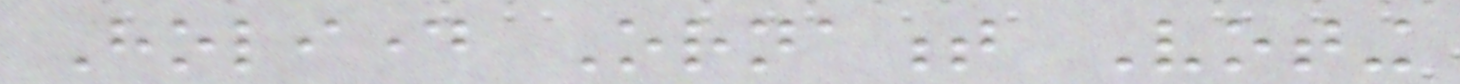Holiday Ornament Voting
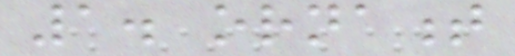1. ornament
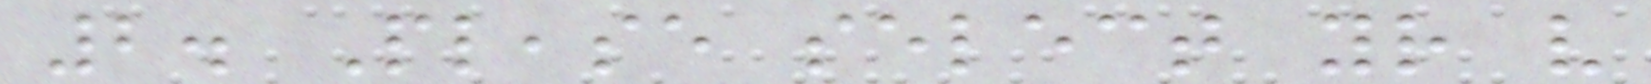2. Please select your very
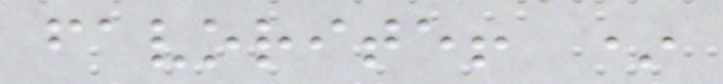favorite! *
